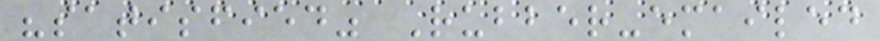"satisfied" Rubber-emailed
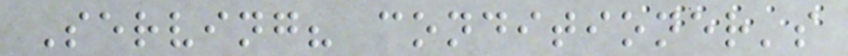Serving? conditioner's
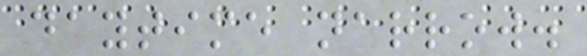daytime narrow.
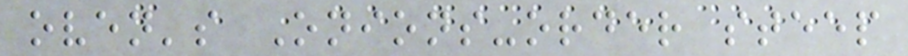oven's Onions-order steep
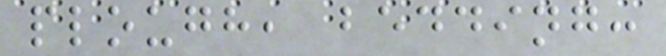plough, bedding:
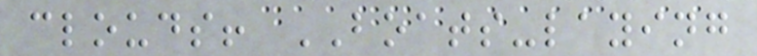clouds! BOATS-laying
